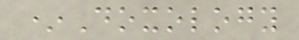*Doxology
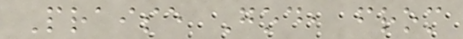Praise God, from
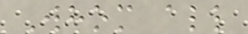Whom all
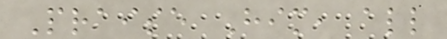Praise Him, all
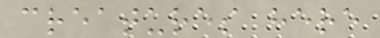creatures here
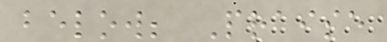below; Praise
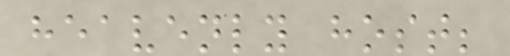heavenly host;
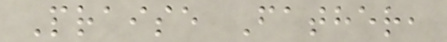Praise Father,
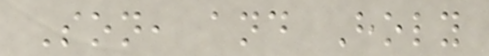Son, and Holy
